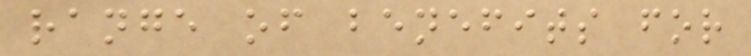range of benefits for
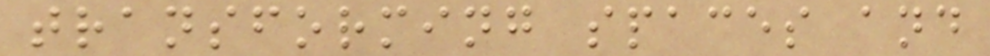transforming spaces and
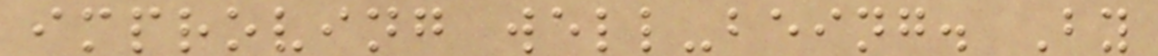improving well-being. By
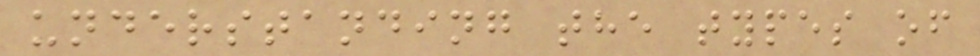understanding the types of
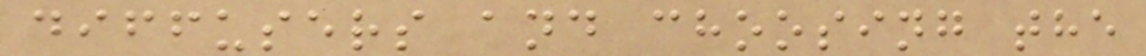diffusers and choosing the
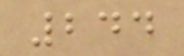244
